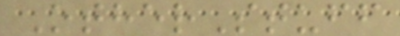OtherStuff
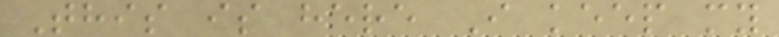This is here I keep my
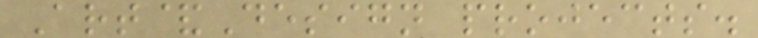Art&Design projects.
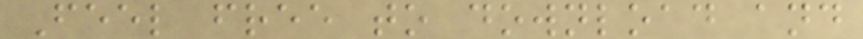Feel free to download and
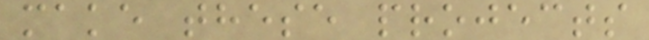make these projects
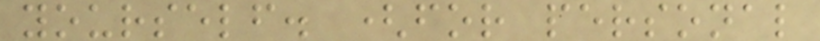yourself. (for personal
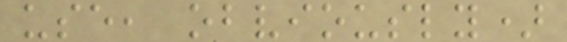use, obviously)
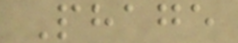Phage
